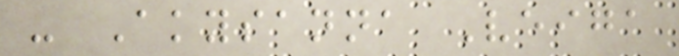- Akysanna Veiga
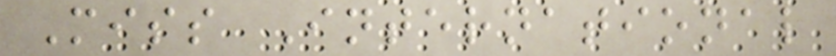Miss International
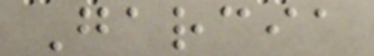Garcia
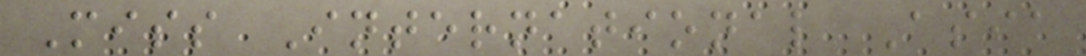Miss International Asia
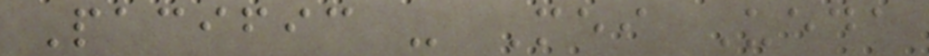Pacific - Mei Ueda
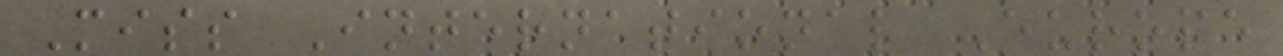Miss International Europe
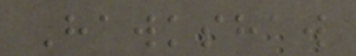Hawkshaw
